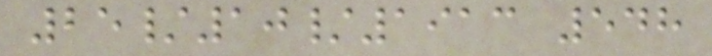25/10/1913 548
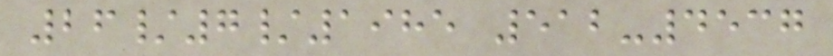26/7/1985 512-4537
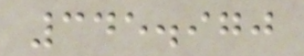345.970
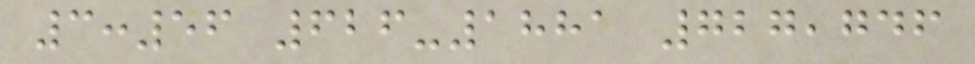3:56 626-1881 727,746
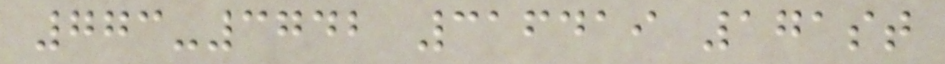773-3742 316419 171st
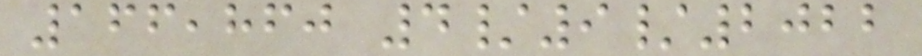166,860 4/9/2022
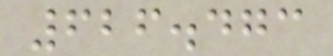626.473
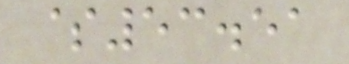$53.51
